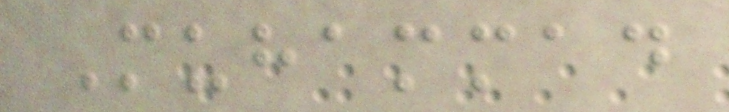Muhammad
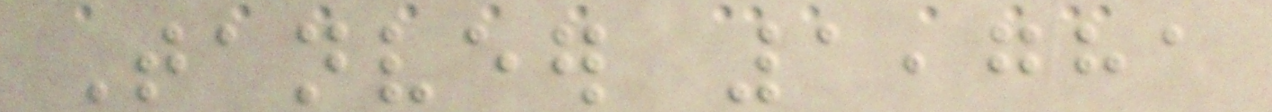Tanveer 1,781
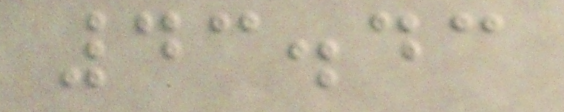43.43
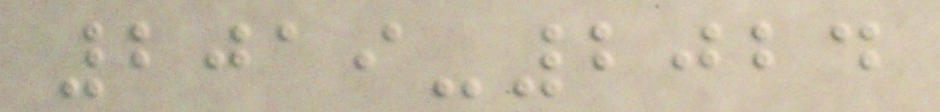2019-2024
